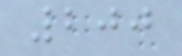200
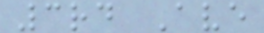3rd Ave
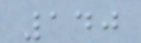140
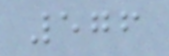576
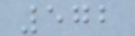572
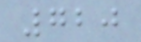720
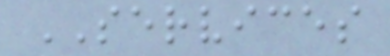SERVICES
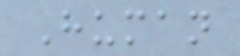Human
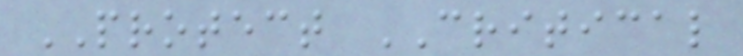PROTECT CRITICAL
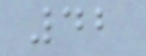42
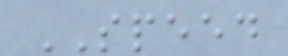SPEED
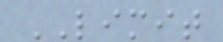LIMIT
